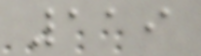119
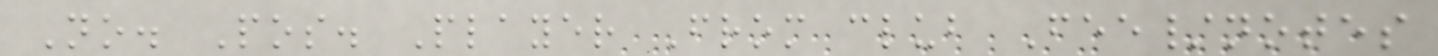No. Pos. Player From club Fee/notes
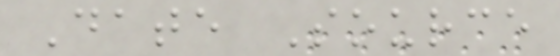Date Source
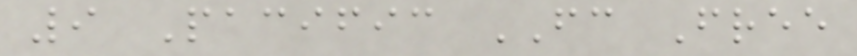9 Pacific FC Free
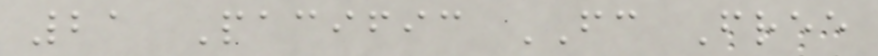21 Pacific FC Free
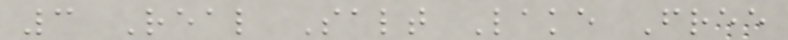3 Real Salt Lake Free
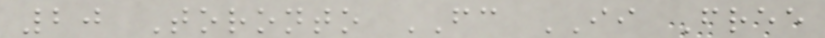20 Toronto FC II Free
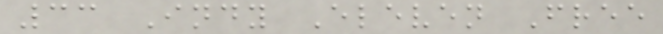33 Indy Eleven Free
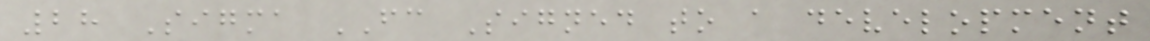28 Sigma FC Signed to a development
